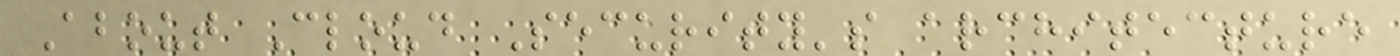About Cloud Security's architecture
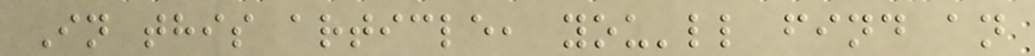In this article, you'll find an
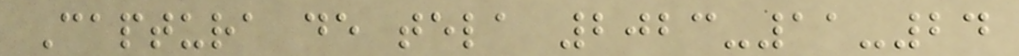Captura de tela 2023-11-24
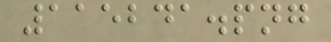115241.png
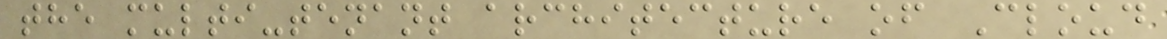the multi-tenant architecture of Cloud
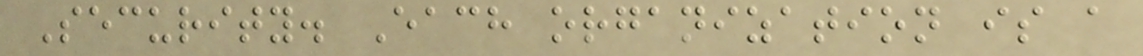Security. Each organization is a
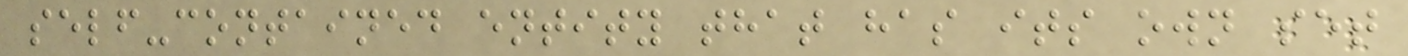self-contained entity that has its own set
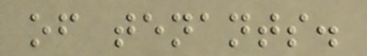of tenants.
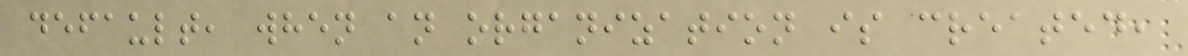default, when an organization is created,
